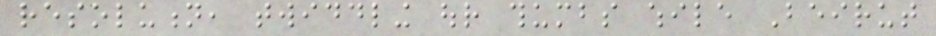resolution, twiddling our thumbs while Beirut
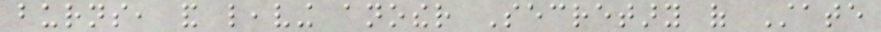burns, and leaving another Secretary of State
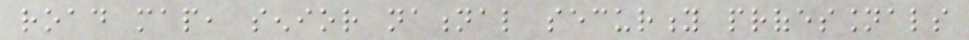road map, senior national security professionals
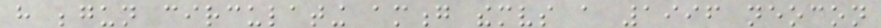have begun circulating among themselves a 1996 neocon
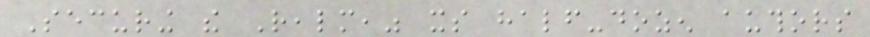Securing the Realm," its half-dozen authors
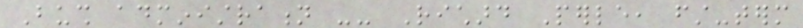Bush administration -- Richard Perle, first-term
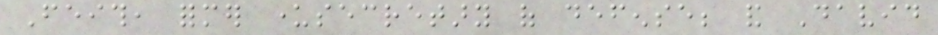Feith, former undersecretary of defense; and David
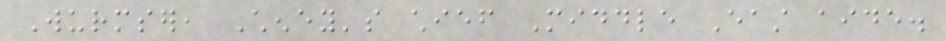Wurmser, Cheney's chief Middle East aide.
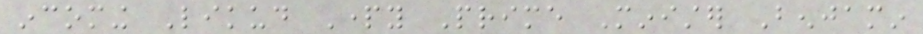incoming Likud Party Prime Minister Benjamin
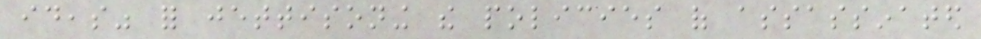ideas" for jettisoning the policies of assassinated
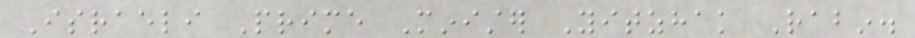Israeli Prime Minister Yitzhak Rabin.
